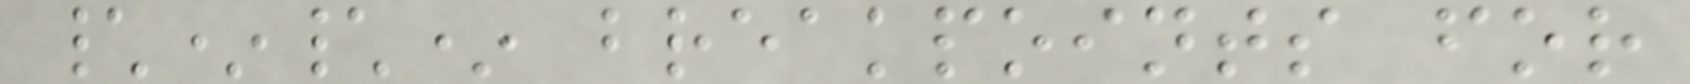\*\* breakpoints for
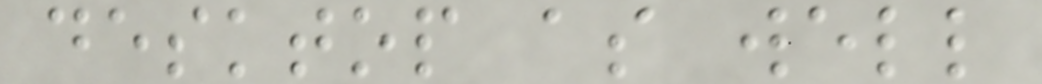desktop as well
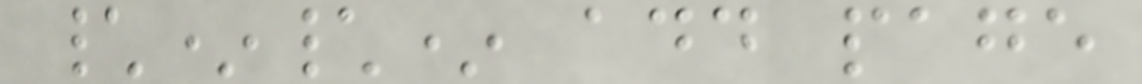\*\* add page
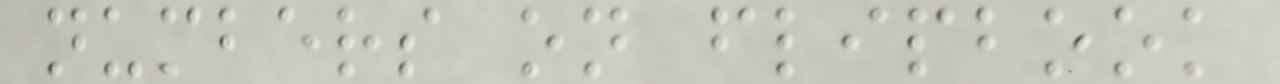numbers on flipbook
